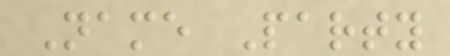Name Party
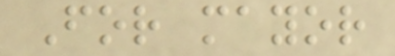For mayor
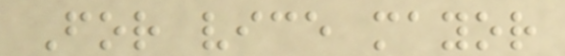For vice mayor
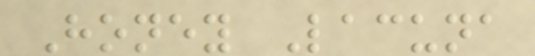Honey Lacuna
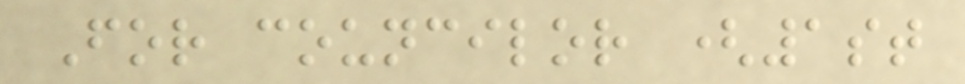For councilor (1st
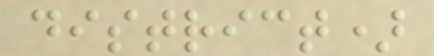district)
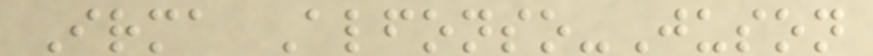Irma Alfonso-Juson
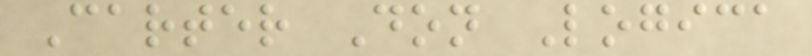Carter Don Logica
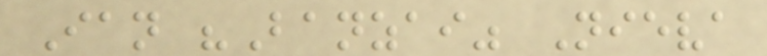Ian "Banzai" Nieva
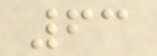63
